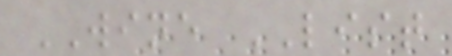WINE LIST
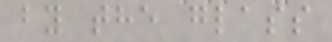by the glass
